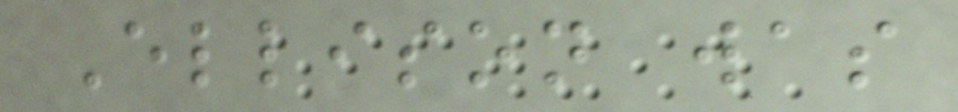Ellison was
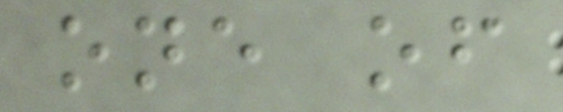one of
